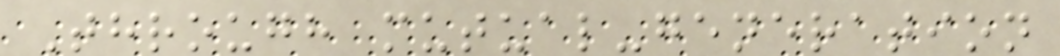Through mutual-generation
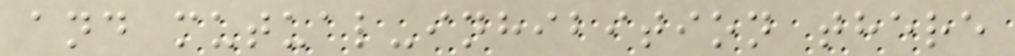and mutual-inhibition there
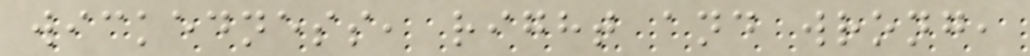wickedness, right and wrong,
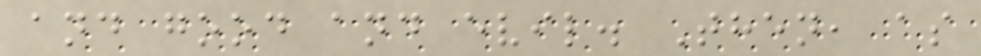and good and evil. Then, as
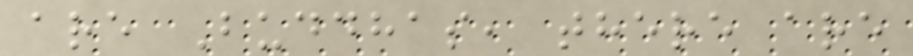are Buddhas, there are
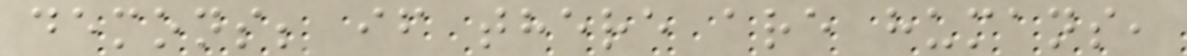demons; if there are humans,
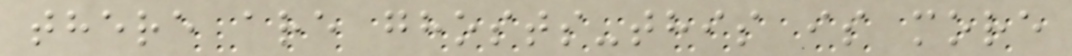there are ghosts-this is more
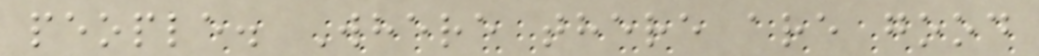people. Where there are good
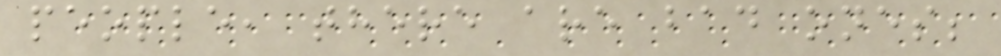people, there are bad ones;
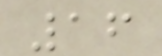16
